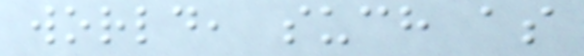world, such as
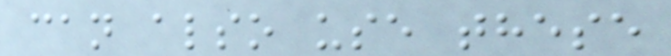can also use these
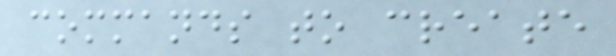commands to create
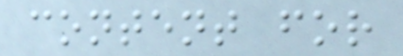content for
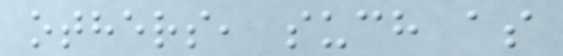others, such as
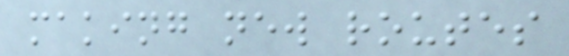making new routes
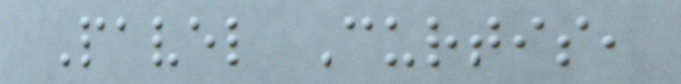Pavel Curtis,
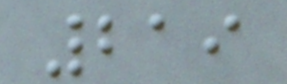219
